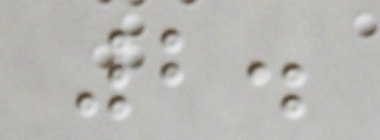2.
